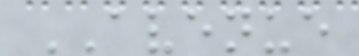AVENUE
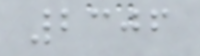2306
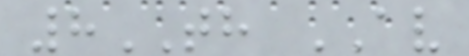8TH AV
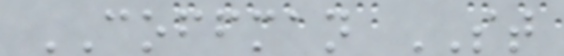COFFMAN ST
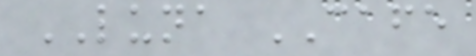LUNA CAFE
